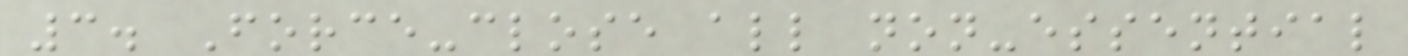3. Force-close all non-essential
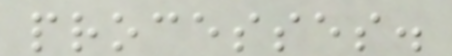processes.
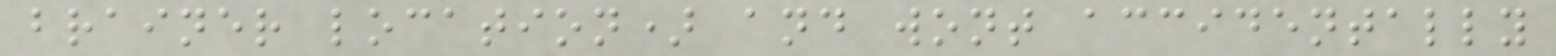brainer location) and wont accidentally
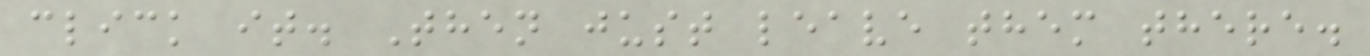click it. Then just leave them there.
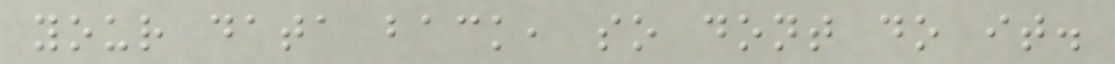your data back, so dont do it.
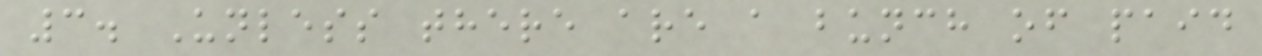3. Unless there are a bunch of paid
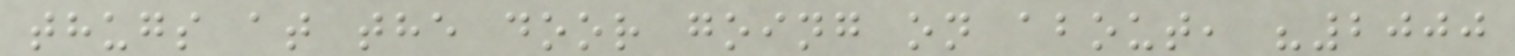thugs at the door going on about, "2000
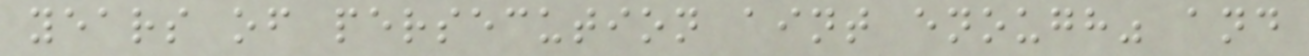years of persecution aint enough" and
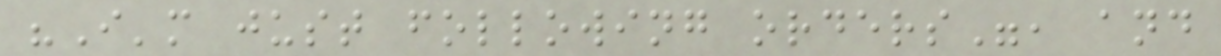"I'm just following orders", and
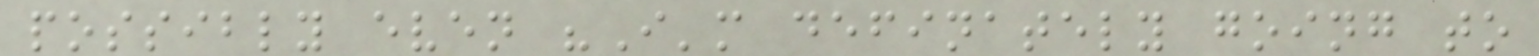possibly even "I'm definately going to
